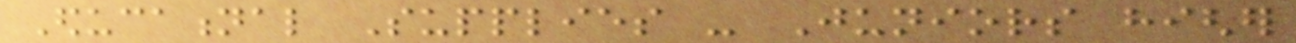Educational Supplies - Juniors higher
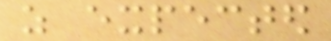as expected
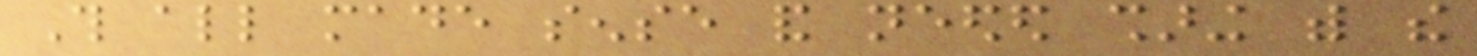This all made sense and needed sharing with the
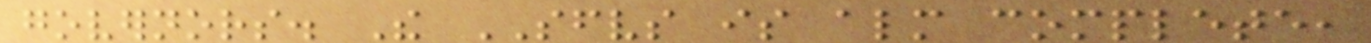governors. The SFVS is almost complete,
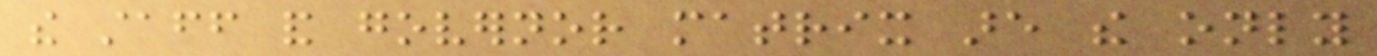the staff and governor matrix are the only
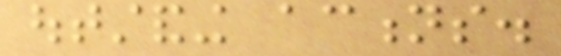outstanding actions.
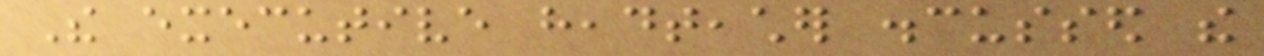The executive headteacher discussed the
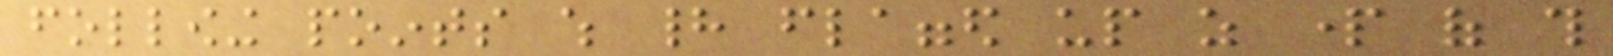following points which had flagged up as part of this
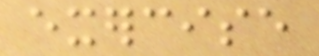exercise
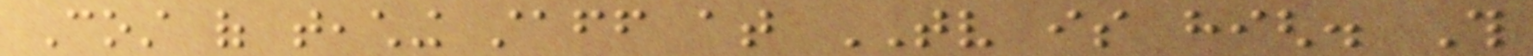Cost of teaching staff at TV is high. This
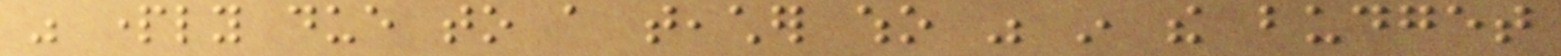was partly due to a teacher who was in the budget
